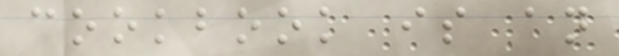cookbook is an
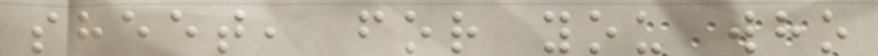sheet, for you who
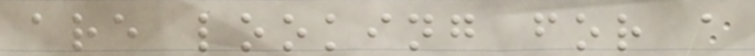are looking for a
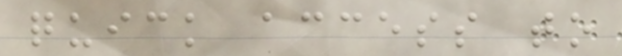quick access to
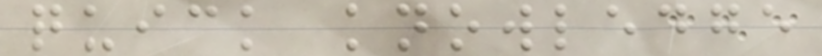quick knowledge
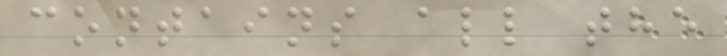contains all the
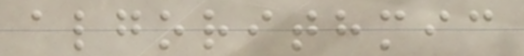algorithmic
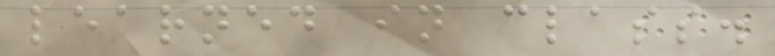learned in class.
